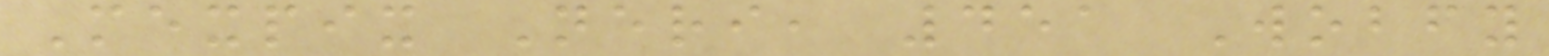Mexpix Neri, 451 Wobfy
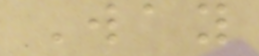Way
